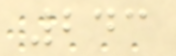243
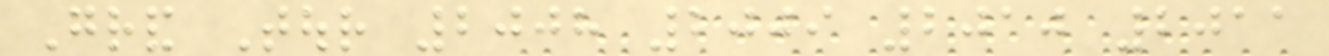Grand Tour 2008 2009 2010 2011
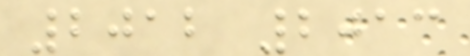2012 2013
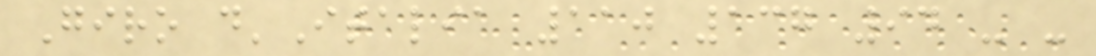Giro d'Italia 110 137 94 - -
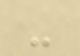-
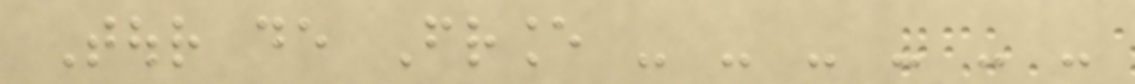Tour de France - - - - - -
